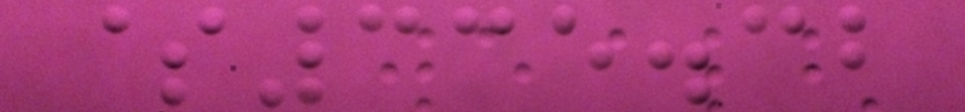$335.32
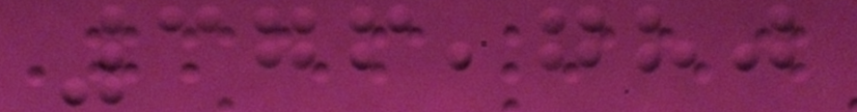376,780
